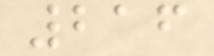216
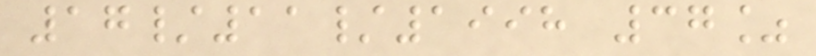17/11/1998 37%
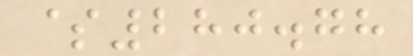$280.78
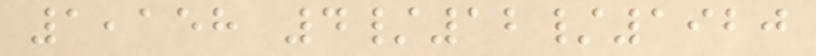1,158 4/12/1920
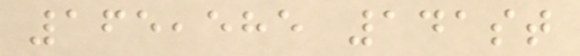165,585 141st
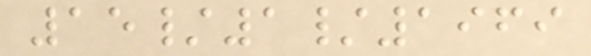15/1/1969
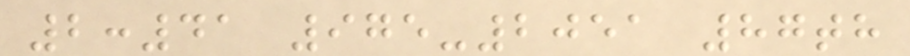2:41 975-2051 87th
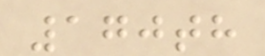170th
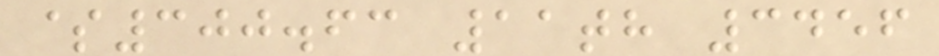$300.63 11th 3456
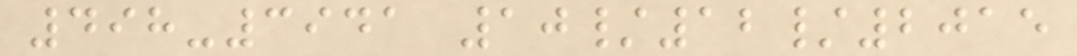498-3941 10/12/2015
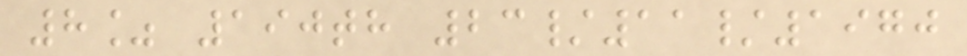8% 190th 23/11/1970
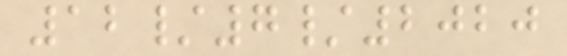12/7/2020
